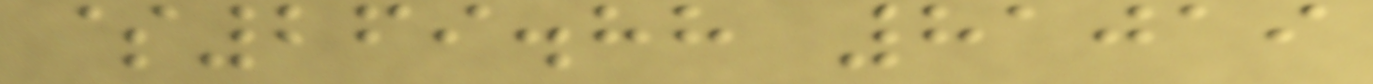$269.88 81019
